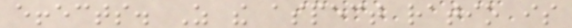effects. As the aspect ratio is
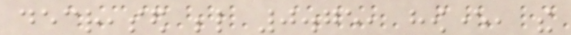decreased below 0.75, however, the
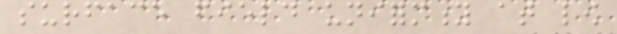surface field uniformity at low
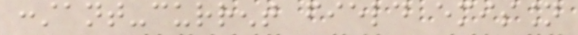constant-current field emission
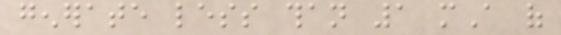generate less than 1 mA of
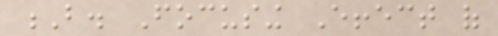B. Focusing Effect of
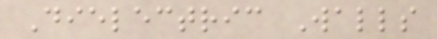Dielectric Walls
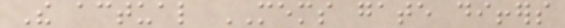The actual MEMS gate differs
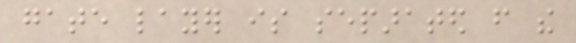gate layer is separated from the
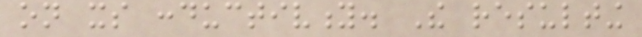on its conductivity. The resulting
